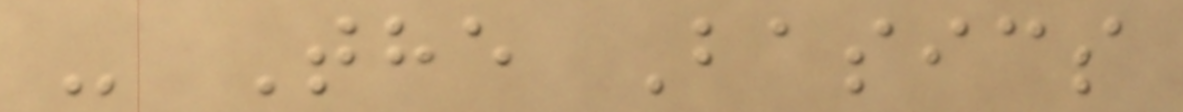- The Basics
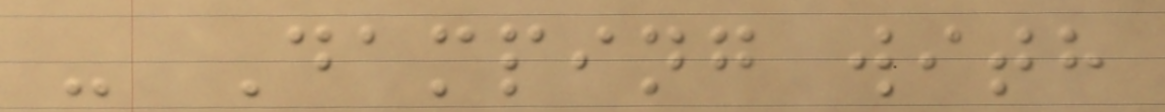- Damping with
